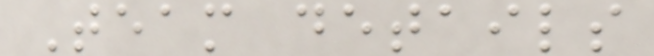Team details
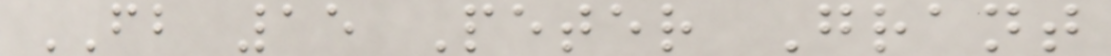FB 15 Peter Grant
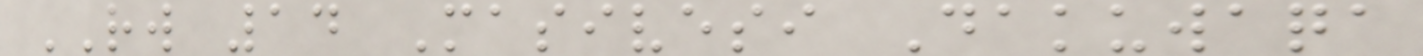RW 14 Masivesi Dakuwaqa
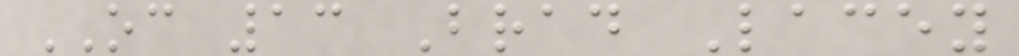OC 13 Brad Lacey
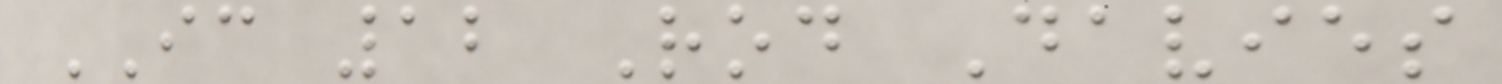IC 12 Rod Davies
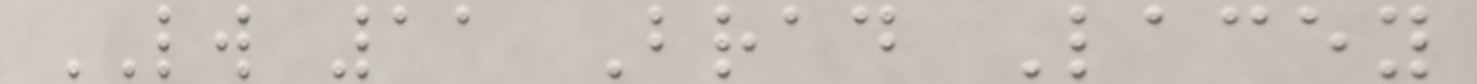LW 11 Brad Lacey
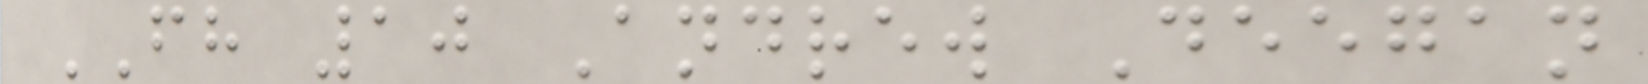FH 10 Andrew Deegan
